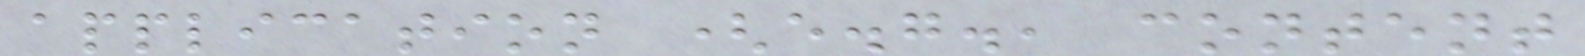application (e.g., content
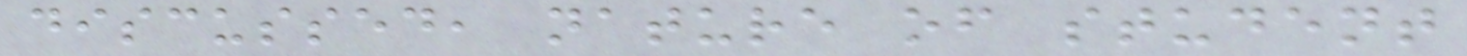discussed, nature of student
